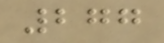277
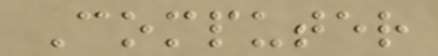Computer
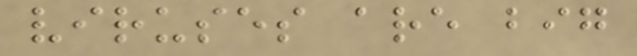viruses are big
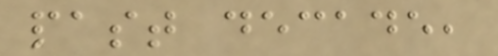past decade,
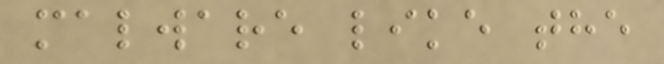malware like the
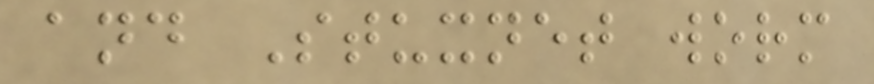and Stuxnet worm
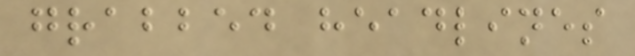grabbed headlines
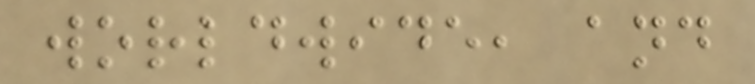worldwide, and
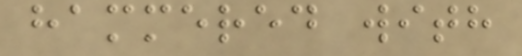hammered with
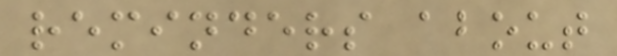reminders about
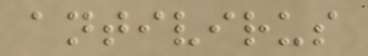antivirus
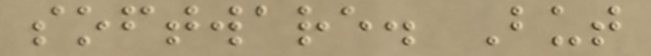software. But
